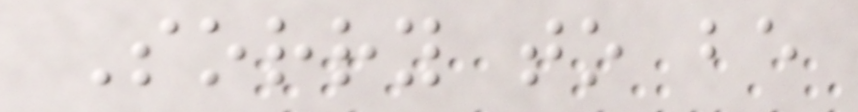Sorry to be
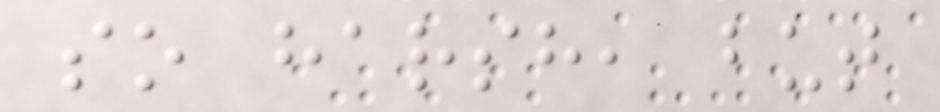so harsh, but
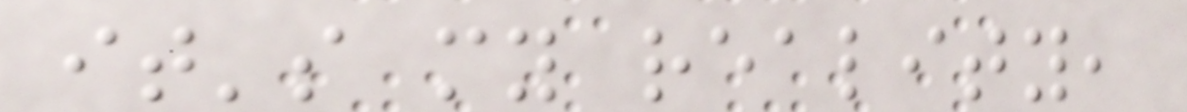it's my reality,
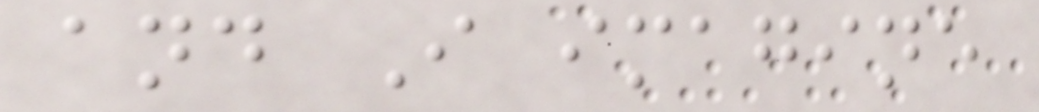and I imagine
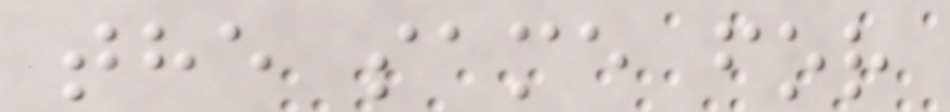the same for
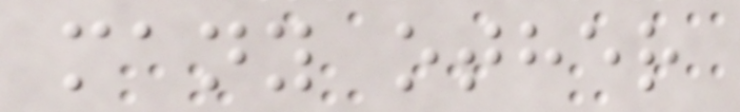many other
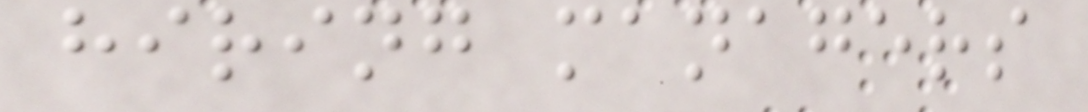hiring managers
